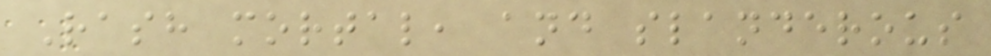Rash mortal, and slanderous
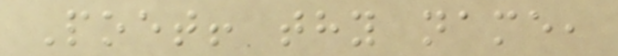Poet! thy name,
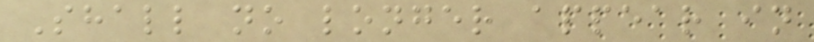Shall no longer appear in
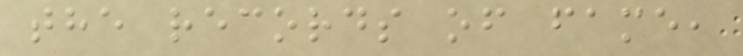the records of fame,
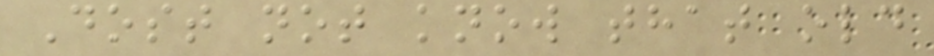Dost not know that old
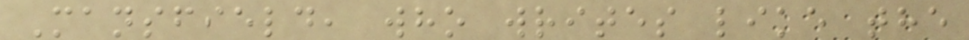Mansfield, who writes like the
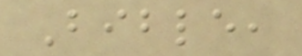Bible,
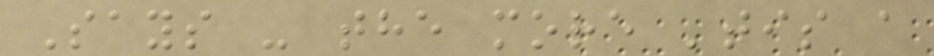Says - the more 'tis a
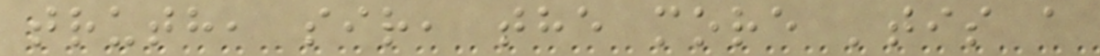truth, sir, the more 'tis a
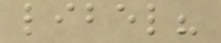libel?
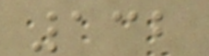132
